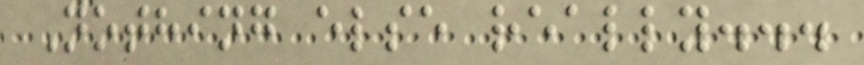Nothing else really...
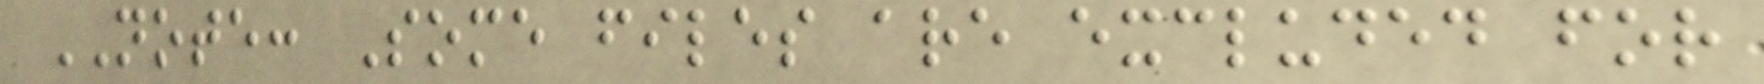NOTE: Some files are excluded for
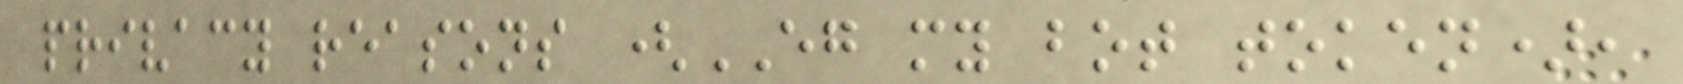privacy reasons (EG my bot token),
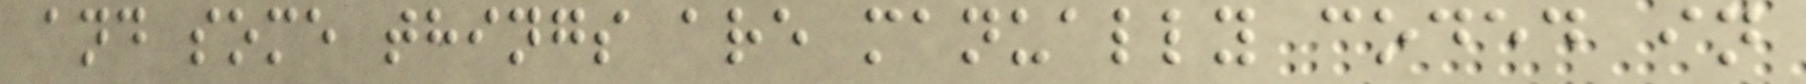and some things are manually coded in
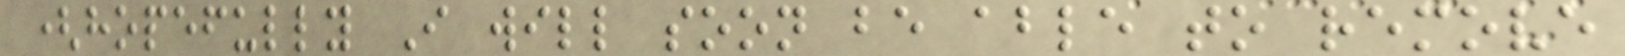(hopefully I will soon be able to remove
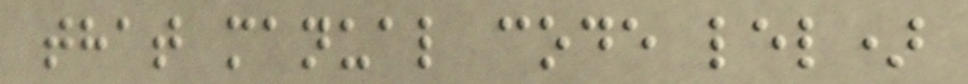that manual code lel)
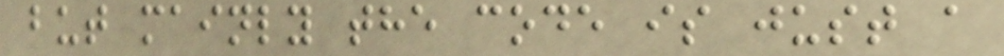but mainly the code is just a
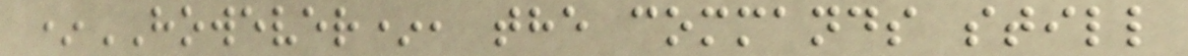*HOWEVER*, the commands still
